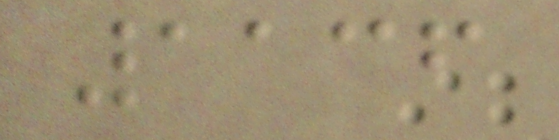1136
